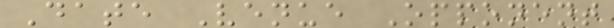Date Venue Opponent
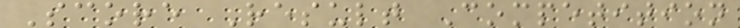Score Result Competition
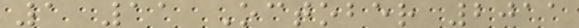1 11 October 2011
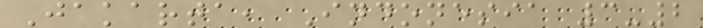Jakarta, Indonesia 3-2
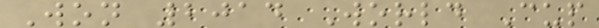Won 2014 World Cup
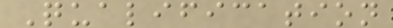Qualification
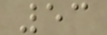53
